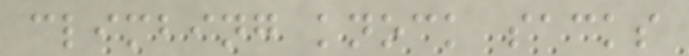climbing knock sacks
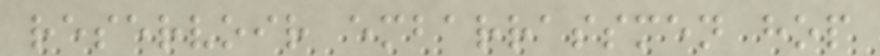reservoir embarrassmen hop
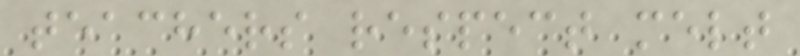teachers respect melt
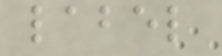label
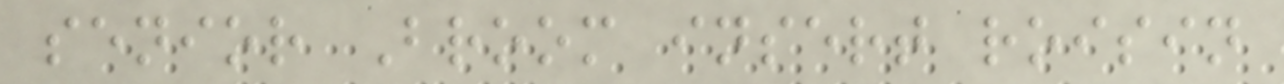senior Broom insert roisin
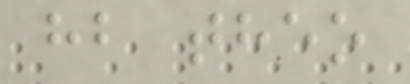hb theo
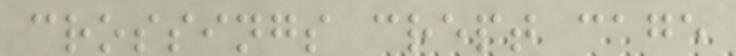crossings crept cage
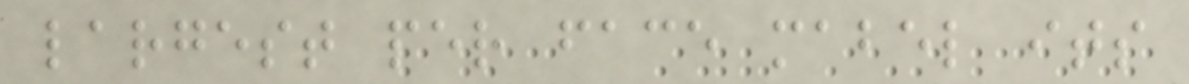largest per face mabel its
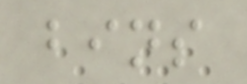bins
